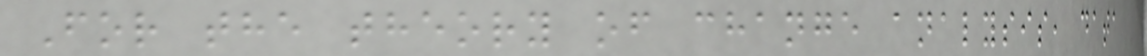For the theory of change analysis, data
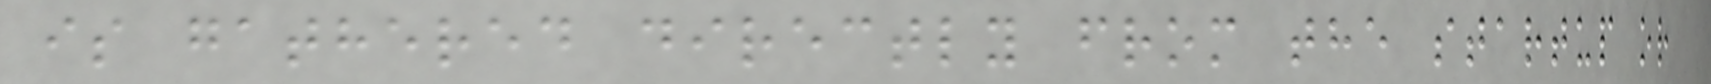is gathered directly from the startup or
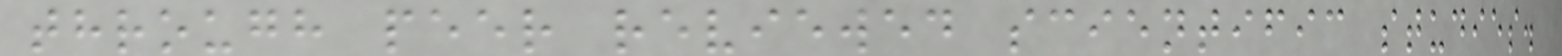through peer reviewed scientific studies.
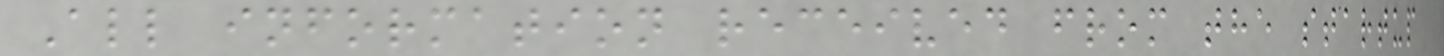All information received from the startup
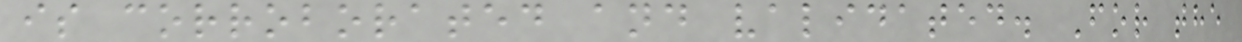is corroborated and validated. For the
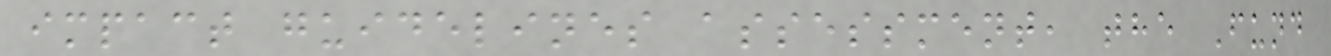impact guidelines assessment, the Fund
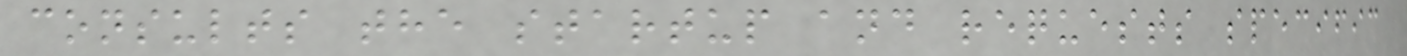consults the startup and requests specific
